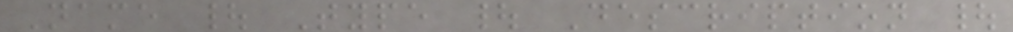Name | Type | Description |
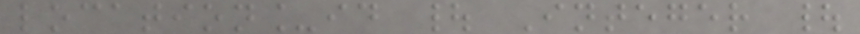location_id | Integer |
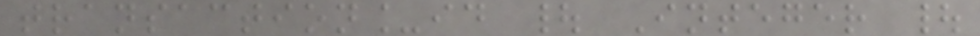transaction_id | Integer |
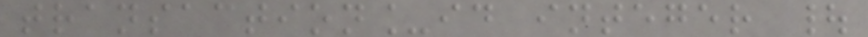transaction_id integer |
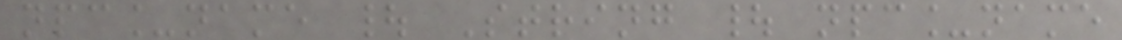npc_name | String | npc_name
